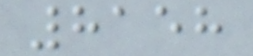8158
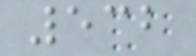532
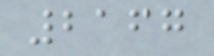2167
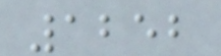1252
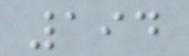194
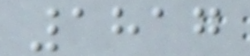1817
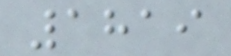1819
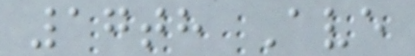17th Ave
